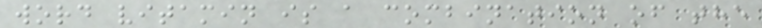word vitamin is a combination of the
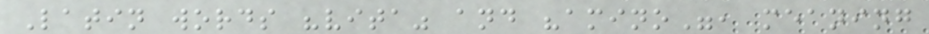Latin words "vita" and "amino", meaning
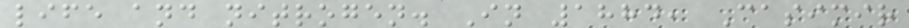life and nitrogen. In 1884, Casimir
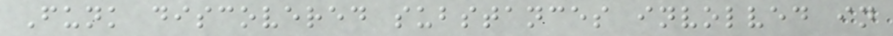Funk discovered substances involved in
